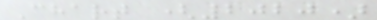Chart (2020)
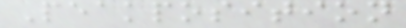Peakposition
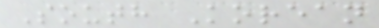South Korean
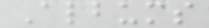Albums
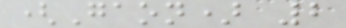(Gaon) 2
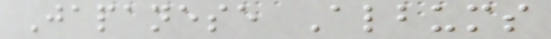Japanese Albums
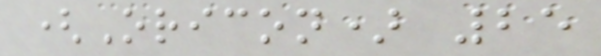(Oricon) 25
